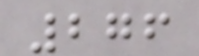276
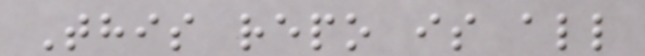This repo is all
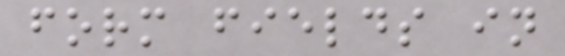form fields in
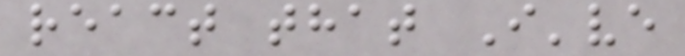react that I've
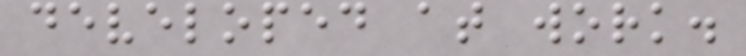developed at work.
